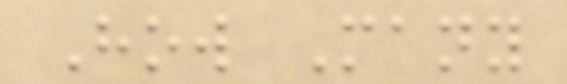How Many
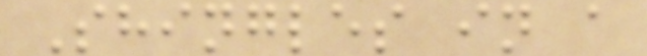Shingles in a
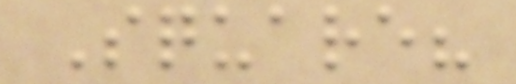Square?
